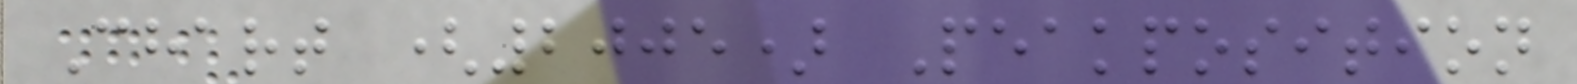Chart (2005) Peakposition
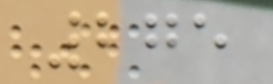275
